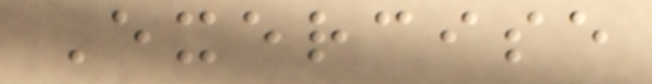Exercise
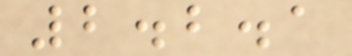2.2.1
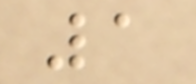1
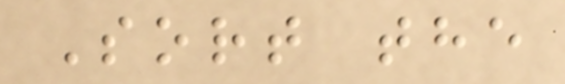Sort the
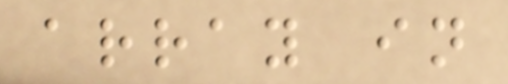array in
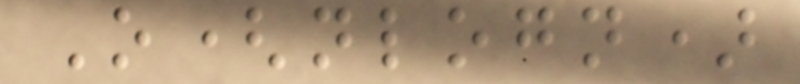O(nlogn)
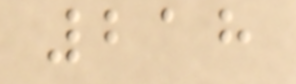218
